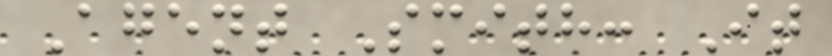Agent Smith: It
